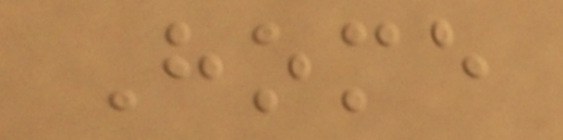Home
